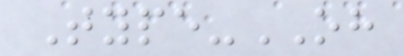Type-OH
